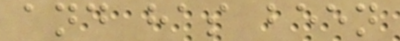and has been
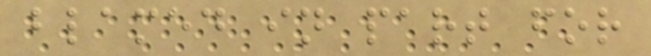blamed in part for
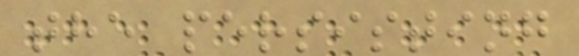the persisting
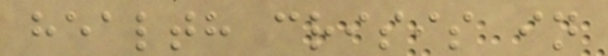health crisis in
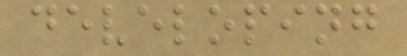developing
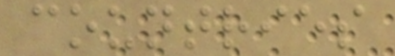countries
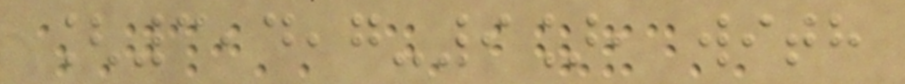[3,4,7-9], with
